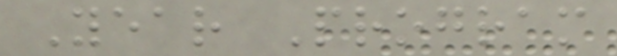Year Program
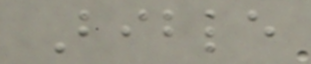Bible
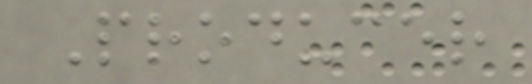Producer
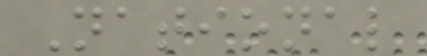National
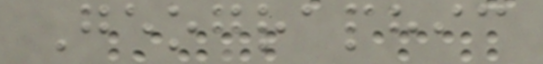Geographic
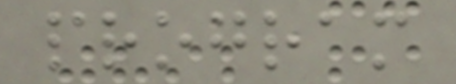program
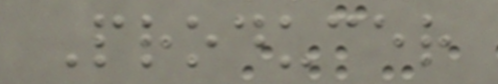Producer
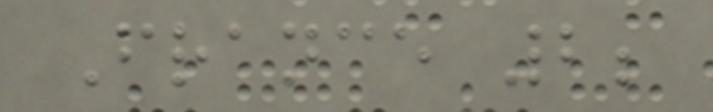France 2;
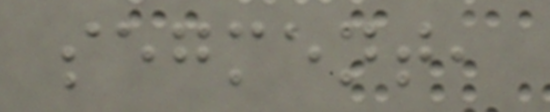segment,
